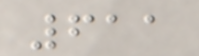611
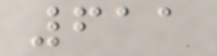611
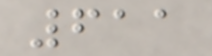611
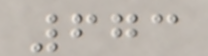673
